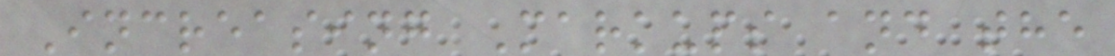Increasing Markups and the
